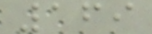169
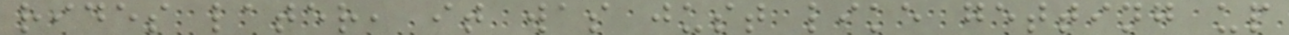rides later, it was just like getting up
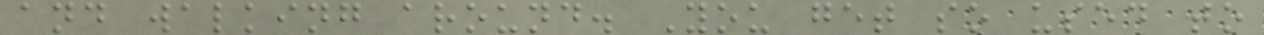and walking around. You get so used to
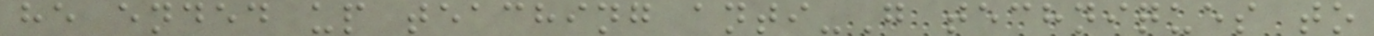he ended up teaching anti-G techniques to
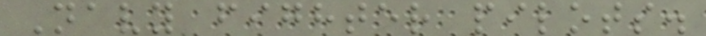Navy fighter pilots.
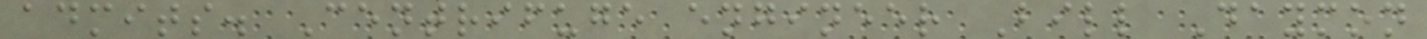admits. Centrifuge engineer Bill Daymon
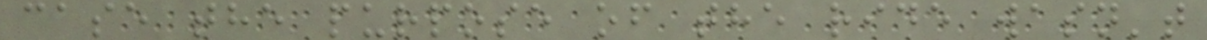case the purpose of the ride wasn't
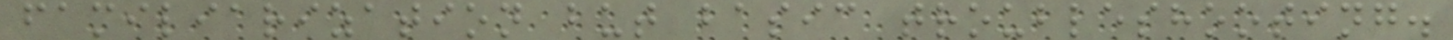familiarization but basic troubleshooting.
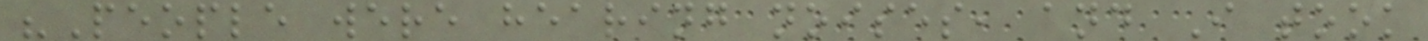"People were hearing noises, and I took
